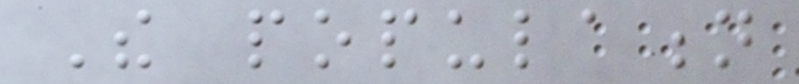The population
